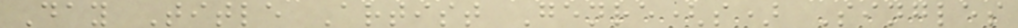Day Title Artist Genre(s) Singles
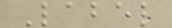Label
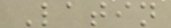Latin
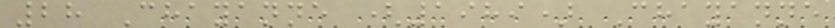28 Chayanne (1989) Chayanne
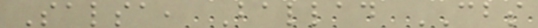Salsa, Ballad CBS
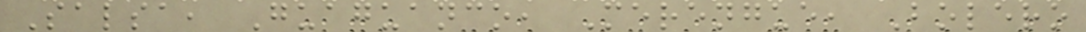Salsa, Guaguanco, Merengue, Bolero
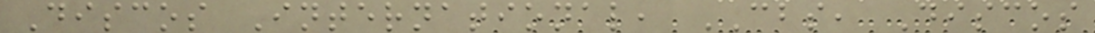Discos International, CBS, Discos
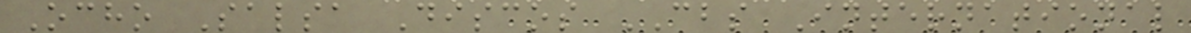Ocho Salsa Discos CBS International
